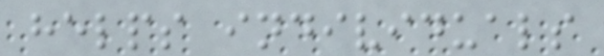helps individuals
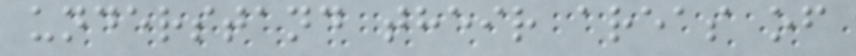understand their areas of
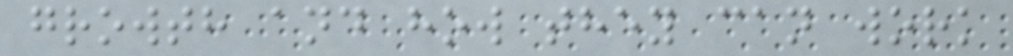growth and how they can work
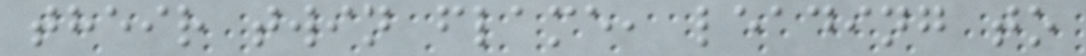their twin flame, leading to
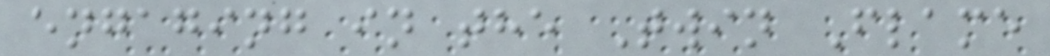engaging in the Twin Flame
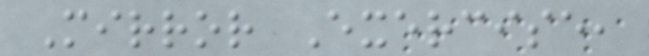Mirror Exercise,
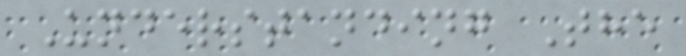Understanding The
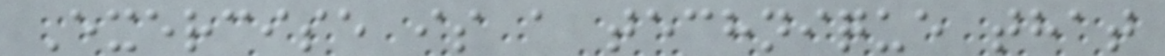Exercise is a technique that
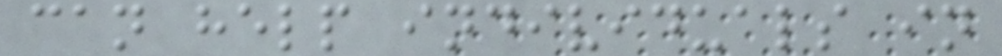can help individuals in
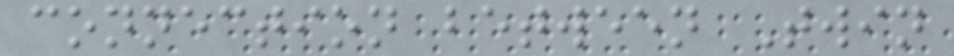connection between Twin
